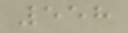558
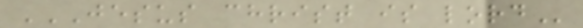JESUS CHRIST IS LORD
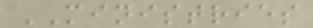MINISTRIES
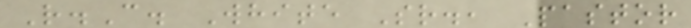R.C. White Sr., Pastor
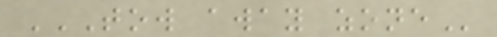TOW AWAY ZONE
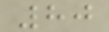80
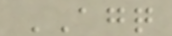AGQ
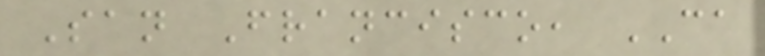San Francisco, CA
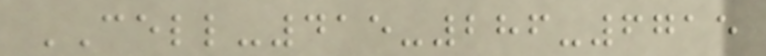CELL-415-286-6715
